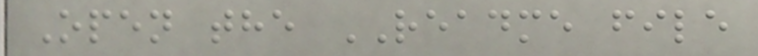Open the README file
